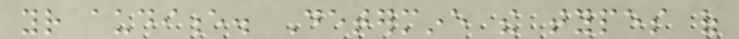your audience. Determine the types of
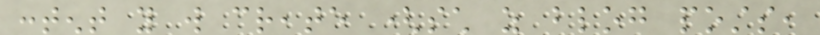content you will create (such as blog posts,
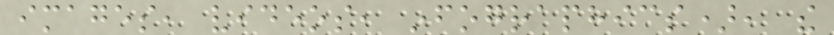images, videos, infographics), the
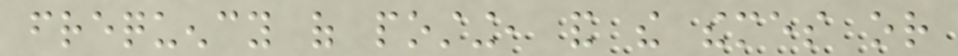frequency of posting, and the themes or
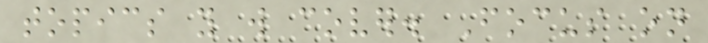topics you will cover. Focus on
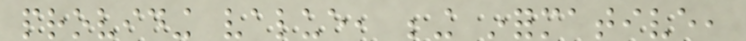providing value, being informative,
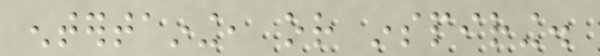entertaining, or inspiring.
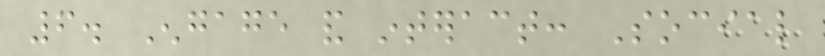6. Engage and interact: Social
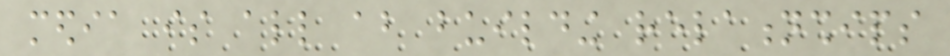media is all about building relationships
